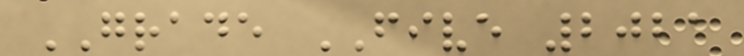GRADE FIVE 2021
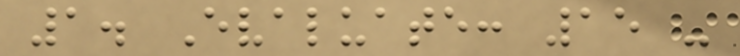1. Evaluate: 15 -
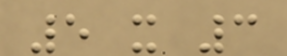5 x 3
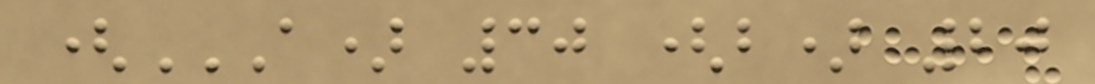(A) 30 (B) 20
